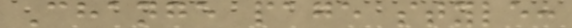Change page style:
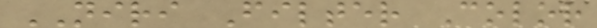NIRI Filter Color
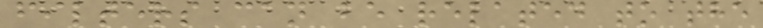filters can be related to the
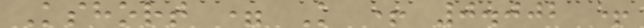Kshort = K + 0.002 +
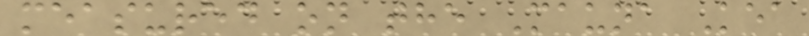measured on the Mauna Kea
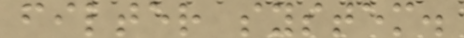filter system.
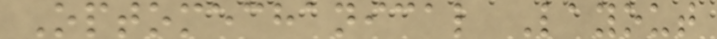Optomechanical Layout
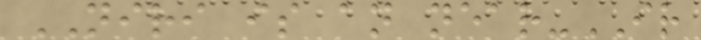NIRI is an near-IR
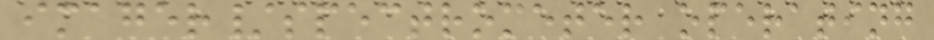imager/spectrometer operating
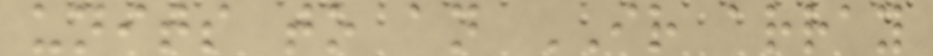units to an IR array
